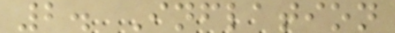2. Inflation
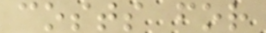costs for
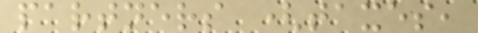partners (taxes,
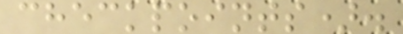checkpoints).
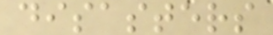disasters
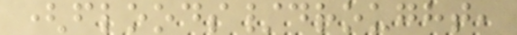(floods/drought,
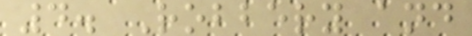4. Robbery and
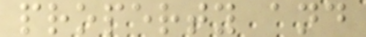property and
